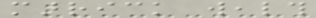marrick wealth
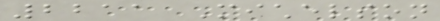2211 Michelson
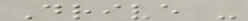Drive -
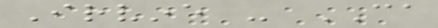Irvine - CA
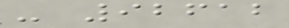- 92612
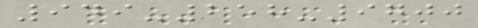949-258-9700
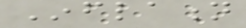Inflation
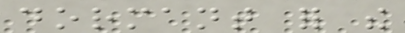dormant for the
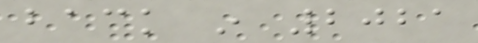back in 2021
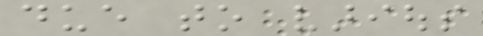due to various
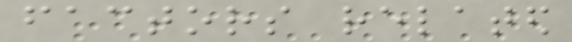factors related
